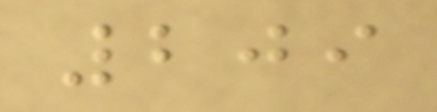209
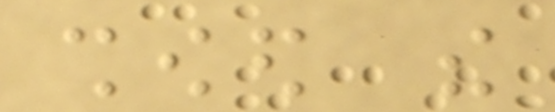showed the
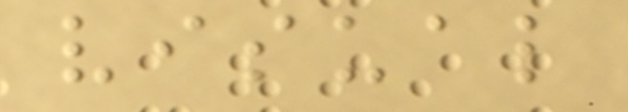visual
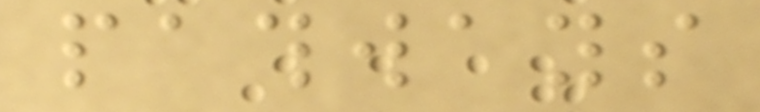pathways
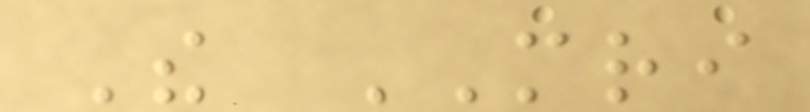The MRI
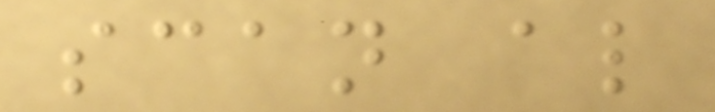scan also
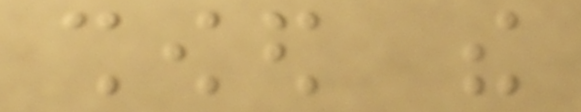showed the
